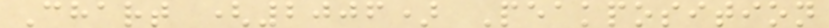Chart (2006) Peakposition
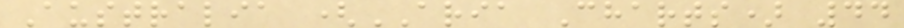Australia (ARIA Charts) 44
